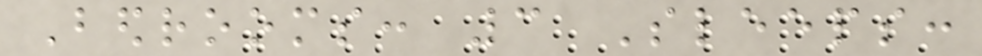Bedrooms: 3 Sleeps:
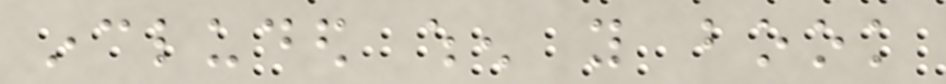included when you book
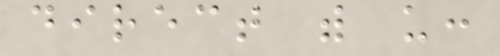direct with us:
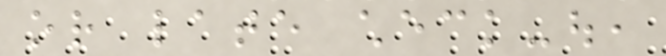or late check-out,
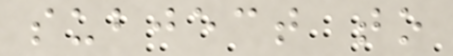subject to
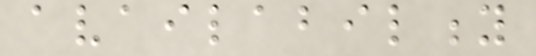availability
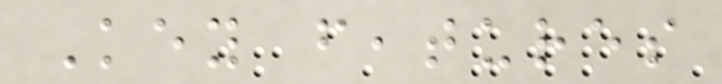Key features
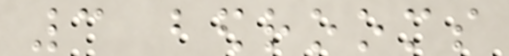3 bedrooms
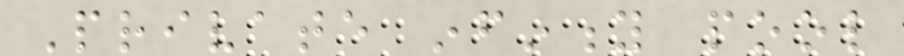Private infinity pool
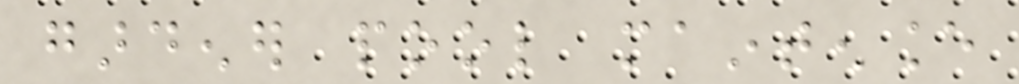gardener pool maintenance
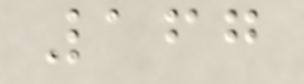167
